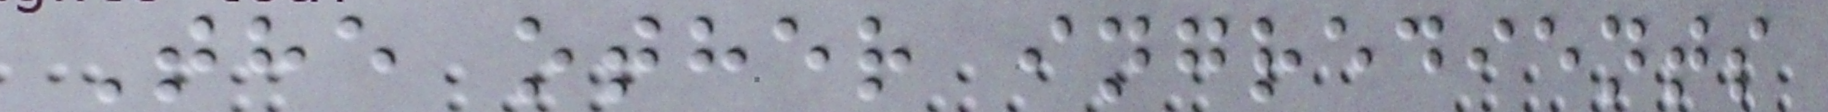The other ingredients
